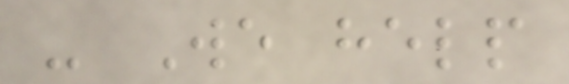- We help
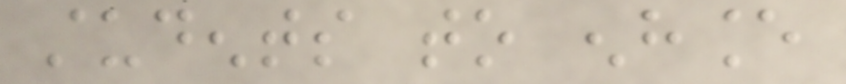students to enhance
